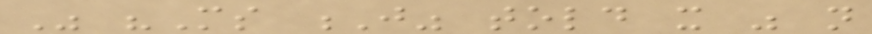Was "Ms J" told it was not
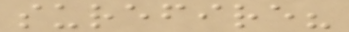surefire?
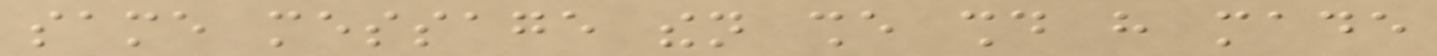same message then she should have made
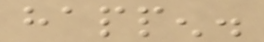happen.
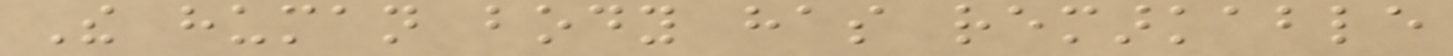The human body has remarkable
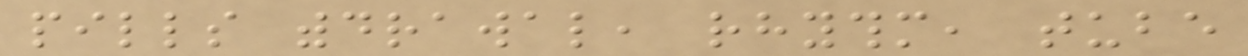pills withdrawal, rhythm, tube
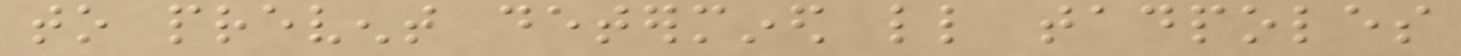to prevent determined little tadpoles
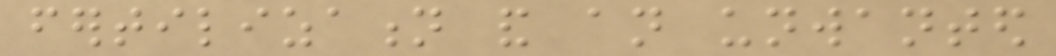fertilization and an unwanted
